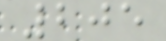205
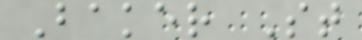Baker St
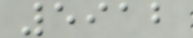5912
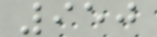950
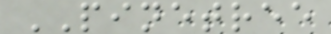PINETREE
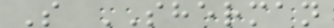S SHERMAN
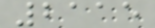2115
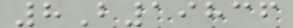8B19836
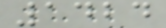1424
